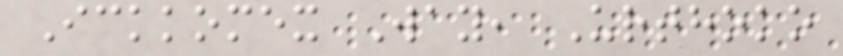Ickkomex Way, Urthoko
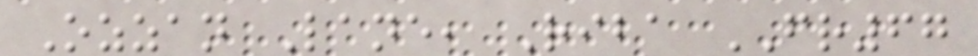Ozzan Lane, Riba FR67
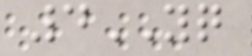4YQ
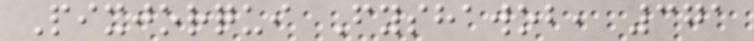Pixjorqui Fyshawob, 371
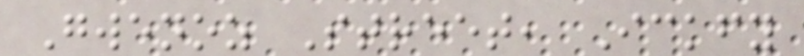Gwenoz Street, Ickfy
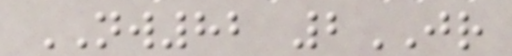NW82 2JR
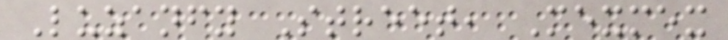Luzanfy Street, Mexmex
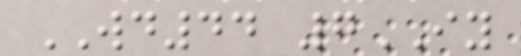WD44 7IY
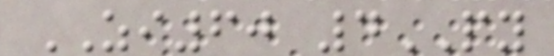ZI60 4PY
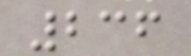236
